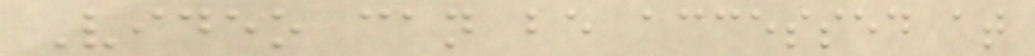Video can be accessed at
